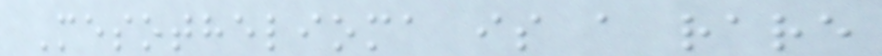Mesothelioma is a rare
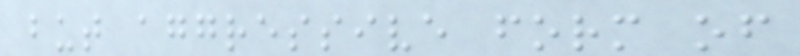but aggressive form of
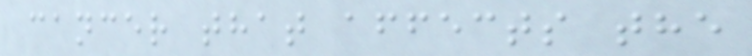cancer that affects the
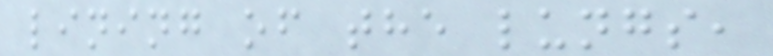lining of the lungs,
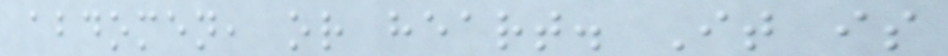abdomen, or heart. It is
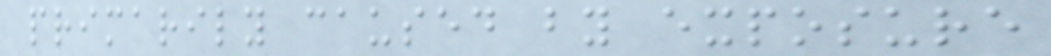primarily caused by exposure
